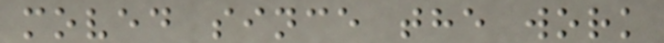moved since the work
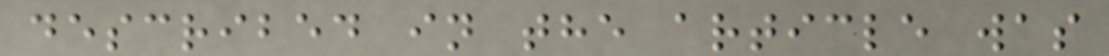described in the article was
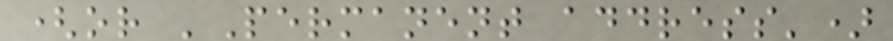(or 'Permanent address')
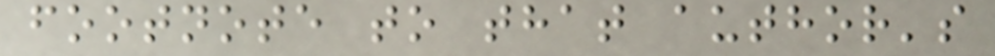footnote to that author's
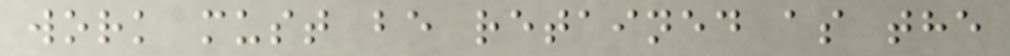work must be retained as the
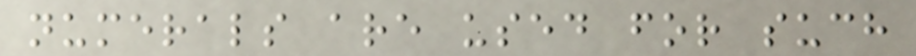numerals are used for such
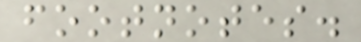footnotes.
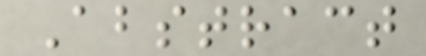Abstract
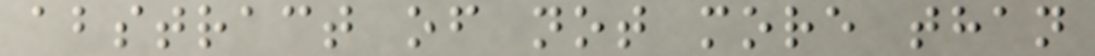abstract of not more than
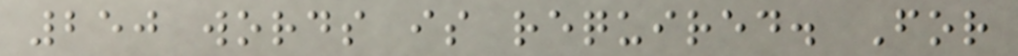250 words is required. For
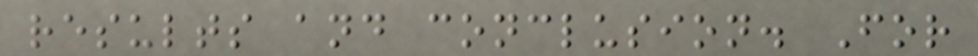results and conclusion. For
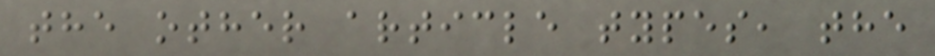the other article types, the
